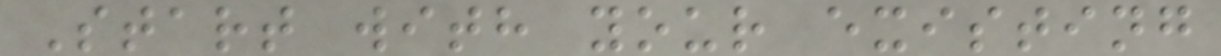Start with your existing
